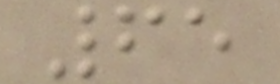65
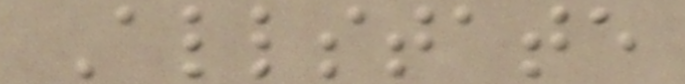Allstate
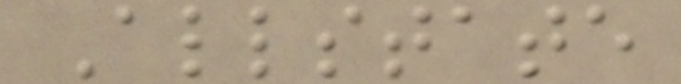Allstate
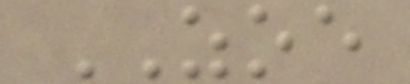ZOE
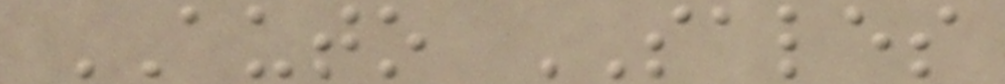AUTO SALES
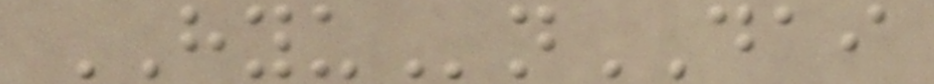HYUnDAI
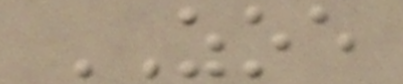ZOE
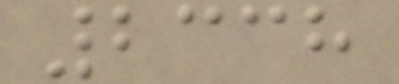2338
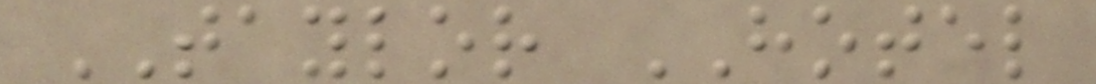TAYLOR HOTEL
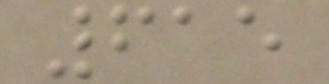615
